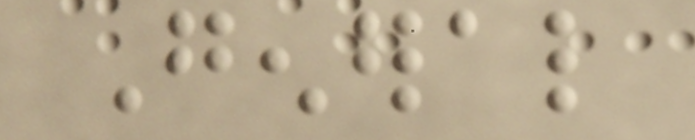General
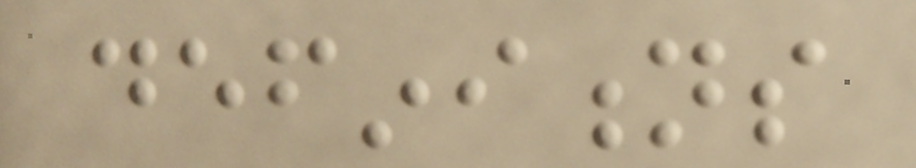definitions
